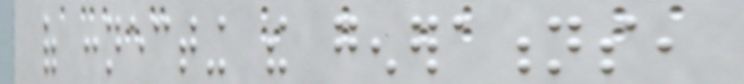of connecting the generations,
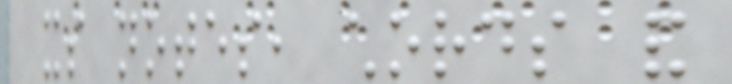its notes, chords and
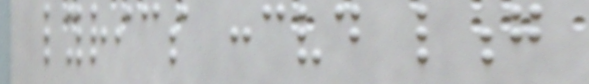lyrics conceived long
